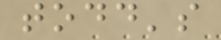todd's
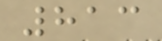813
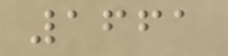1661
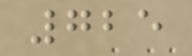725
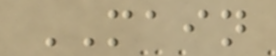MAIN
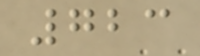723
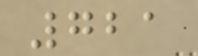721
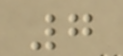7
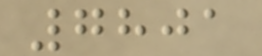7801
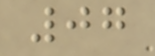07
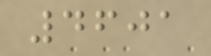4601
